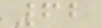62
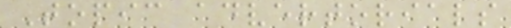Topic advertorials
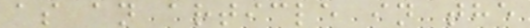as an article in the
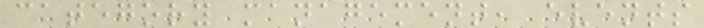category management, events
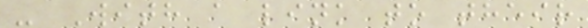- With a link to their
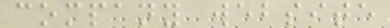company website
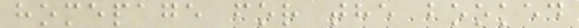homepage for the booked
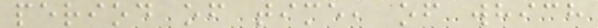period of time, of which
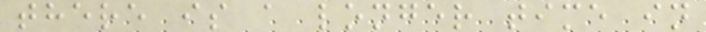there is a longer time in
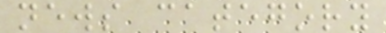news category
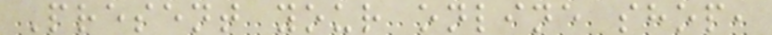Present your online shop,
